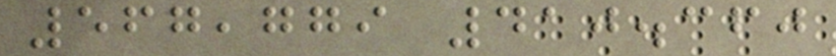567,779 410.360
